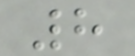8
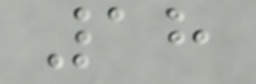18
